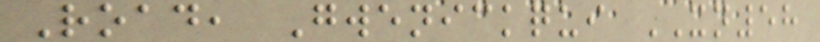Road, Gwenickqui XN58
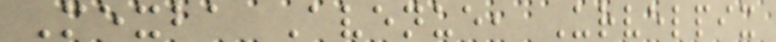Mexba Avenue, Urvelpix
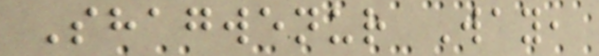Shagwenur Way,
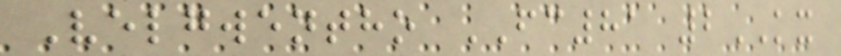Velgwentho FC81 2KX
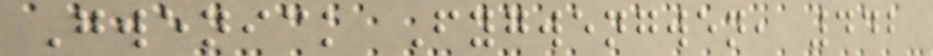Gwenick Fygwengwen, 442
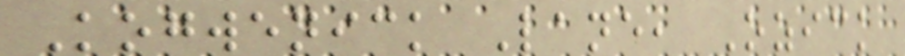Kogwenick Lane, Ozick
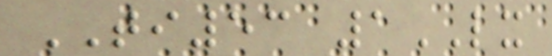TI53 1LX
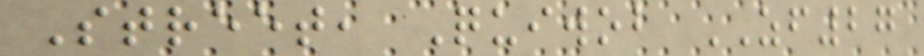Street, Quiwob ZF27
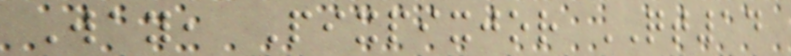Way, Pixpixjor QT14
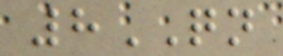8QN
